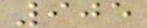905
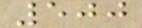500
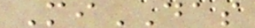MiDAS
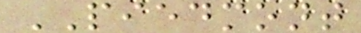PIEDMONT
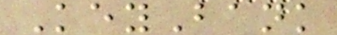KeyBank
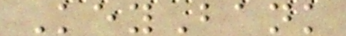KeyBank
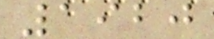1920
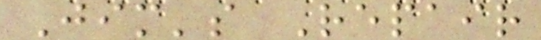Jim's Repair
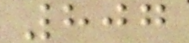807
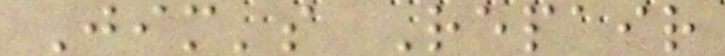Jim's Repair
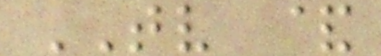TV &
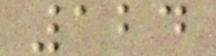124
